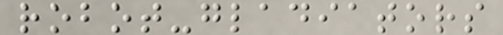robot-gladiators
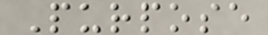Purpose
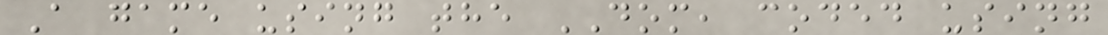A game using the DOM, coded using
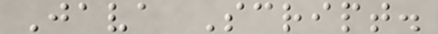Java Script.
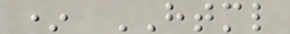* HTML
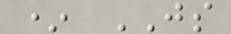* JS
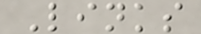Links
